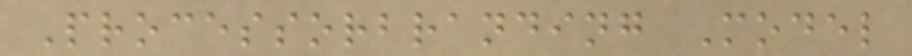Processorbranding Model
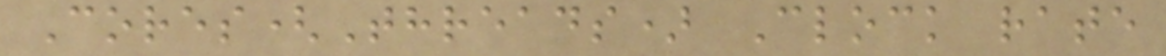Cores(Threads) Clock rate
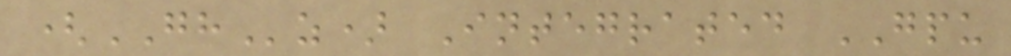(GHz) Integrated GPU
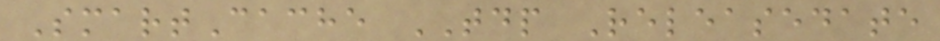SmartCache TDP Releasedate
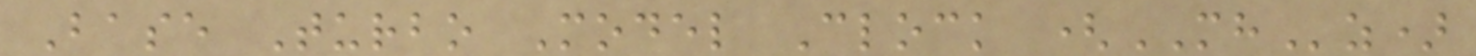Base Turbo Model Clock (MHz)
